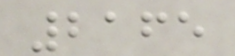2165
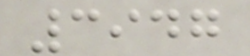3947
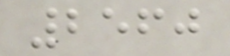2560
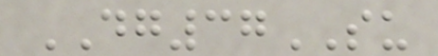DG37SU
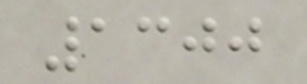1300
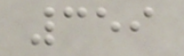359
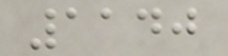1140
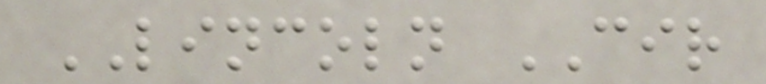LINCOLN CIR
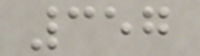357
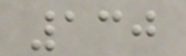130
